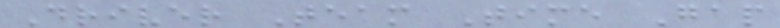Driver Team Time Gap
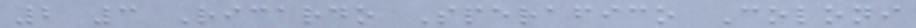2 3 Ricardo Sperafico Coloni
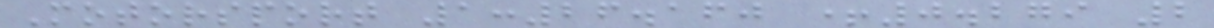Motorsport 1:26.160 +0.279 2
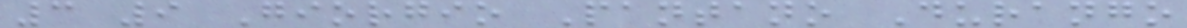3 9 Giorgio Pantano Durango
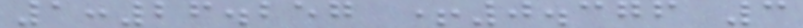1:26.257 +0.376 3
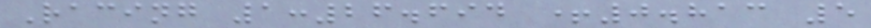Racing 1:26.694 +0.813 5
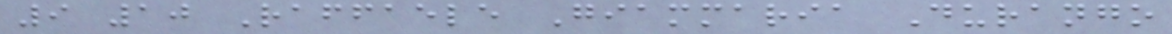9 10 Raffaele Giammaria Durango
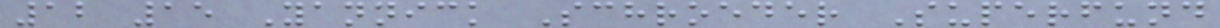12 15 Yannick Schroeder Superfund
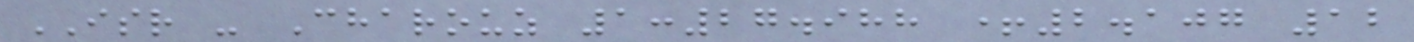ISR - Charouz 1:27.988 +2.107 12
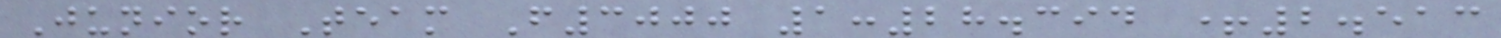Junior Team F3000 1:28.394 +2.513
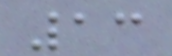13
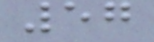57
